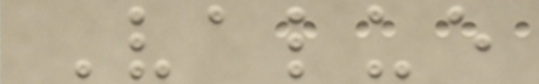Value
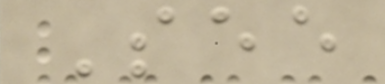See
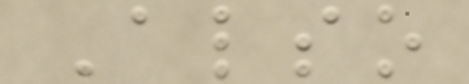Also
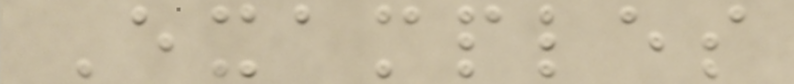Examples
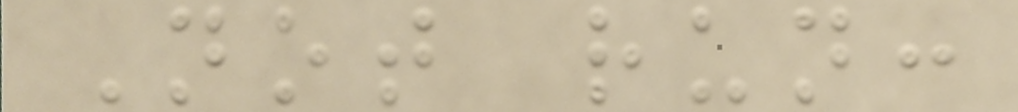Not run:
